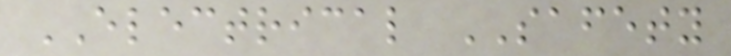ELECTRICAL SAFETY
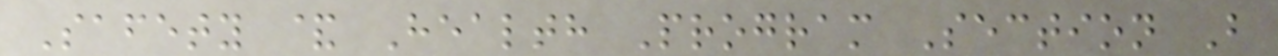Safety & Health Program Section B
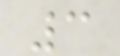3
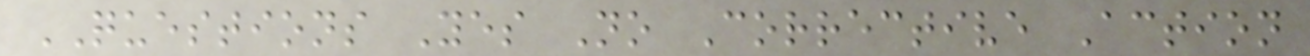QUESTIONS Yes No Corrective Action
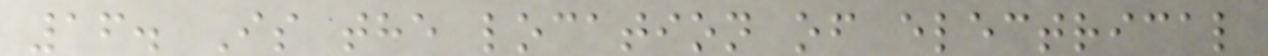16. Is the location of electrical
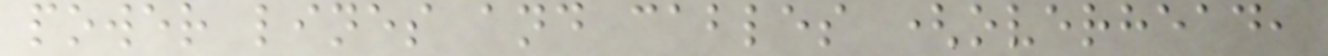power lines and cables (overhead,
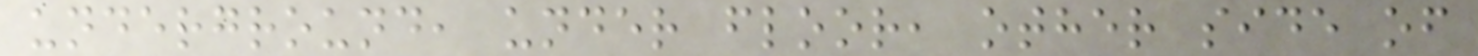underground, under floor, other side of
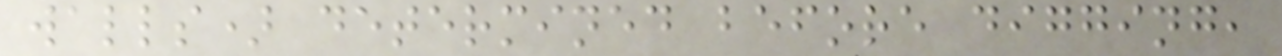walls) determined before digging,
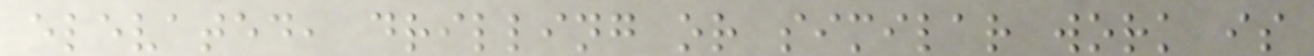elevated, drilling or similar work is
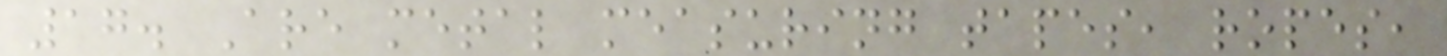17. Are metal measuring tapes, ropes,
